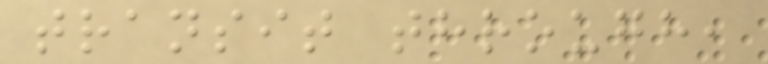transit through,
